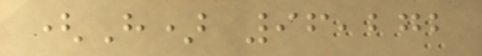(H) 96,272
